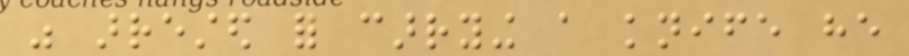was arrested for carrying a knife he
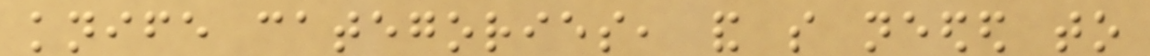knife categories, and so needed to
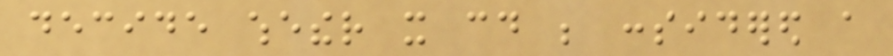decide whether it could be considered a
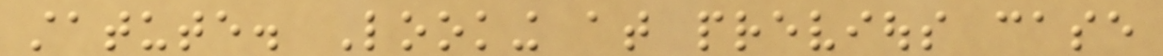statute. Looking at previous case
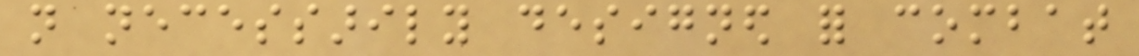not necessarily designed for combat
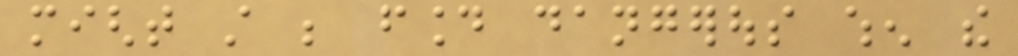might still be found dangerous when the
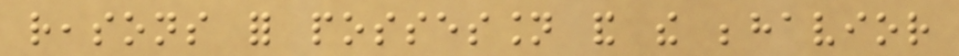reasons for possession and the behavior
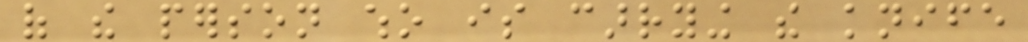of the person who is carrying the knife
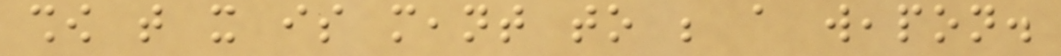show that it is meant to be a weapon.
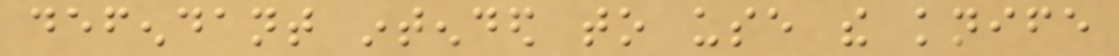defendant intended to use the knife
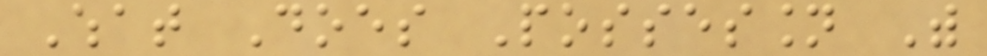What Does Possession With
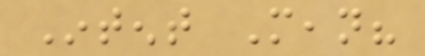Intent Mean?
